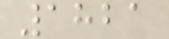1821
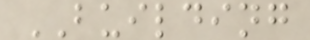BUILDING
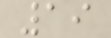19
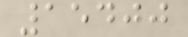15400
